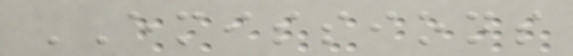EMISSIONS
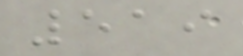519
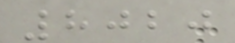8020
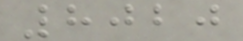8020
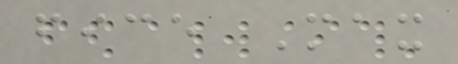fice Max
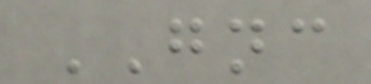GNC
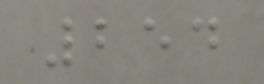254
